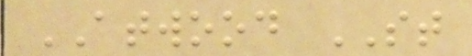ATWOOD ST
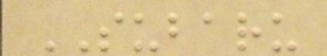SUBARU
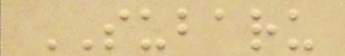SUBARU
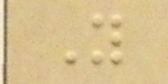Y
